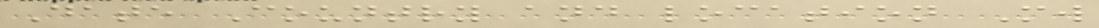Date Country and location Mw
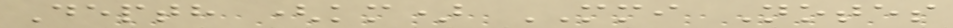Depth (km) MMI Notes
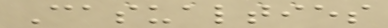Casualties
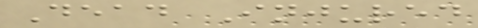Dead Injured
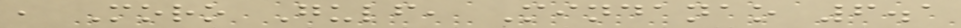, Moro Gulf, Mindanao 6.1
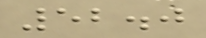52.0
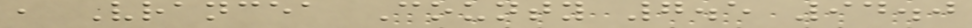, Vrancea County 7.5 94.0
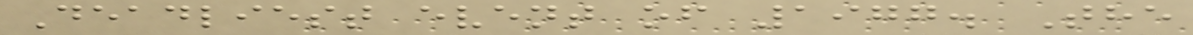Deadliest event of 1977. The
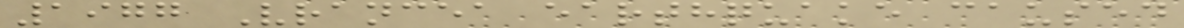1977 Vrancea earthquake caused
